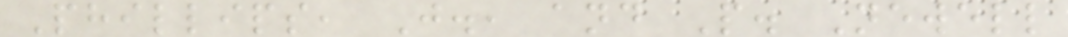Phillips, J., and P. Newell
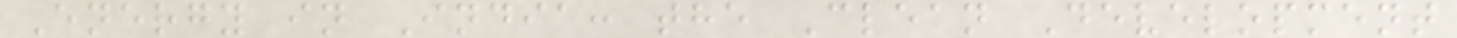Energy in India: the Clean Development
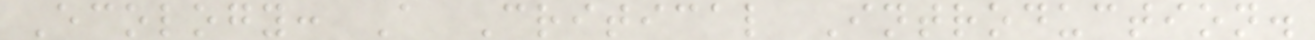Ecology: A Critical Introduction.
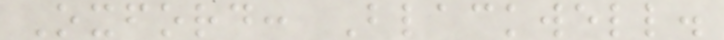Oxford: Blackwell.
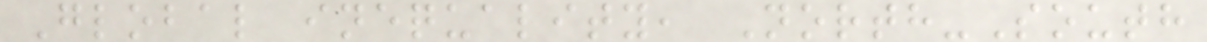Global inequality, North-South
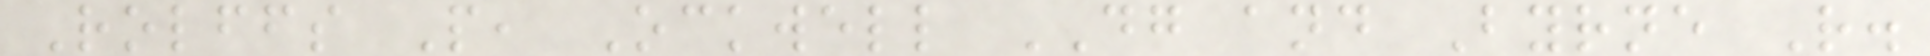Rolffs P, Ockwell DG and Byrne R.
